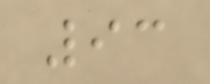93
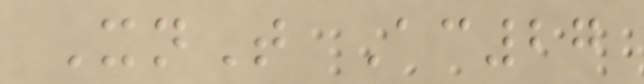XnT Ac27
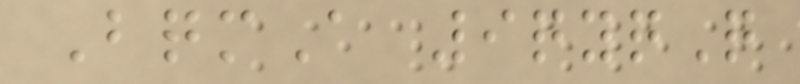BqmA 9qyqQ
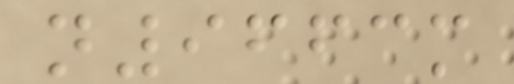n9663m
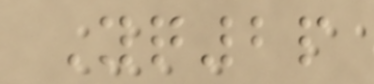Yq2p
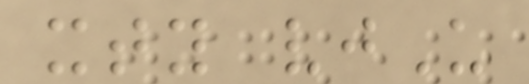xty vjU
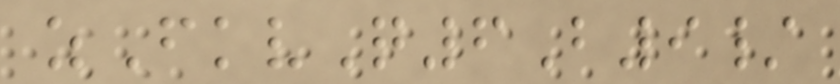zFkvQ6B9/
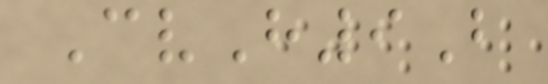CvH9B
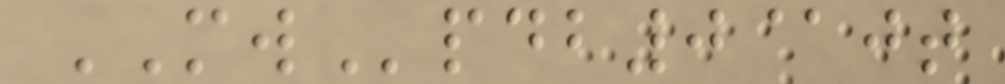MWpdb0@jt
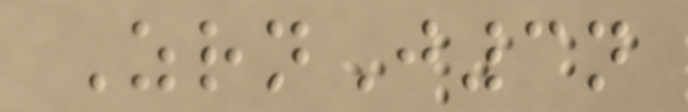ZrnJ3n
